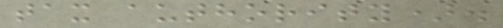tax authority).
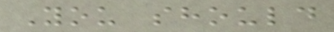You should
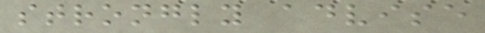strongly advise
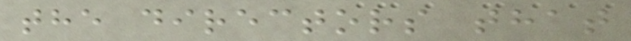the directors that
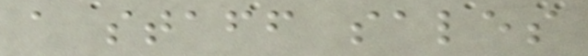a staff sales
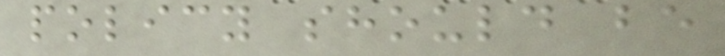policy should be
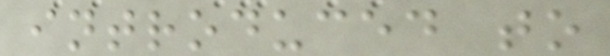introduced to
